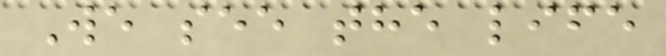We see the life
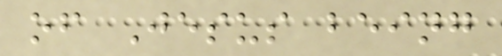of Jesus being
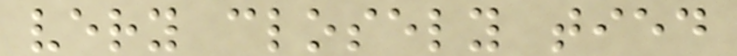very closely tied
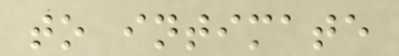to intimate
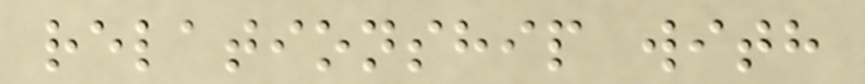relationship with
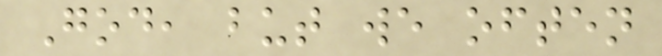God, but we often
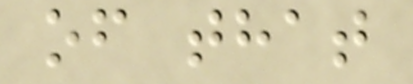of that
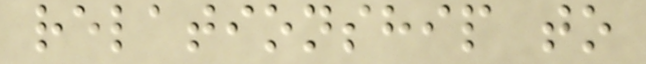relationship to
